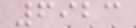6923
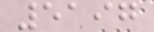5197
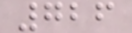726
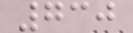730
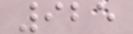925
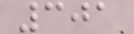301
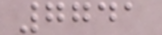7741
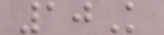10K
